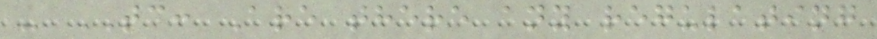- TC: Are there any regulating
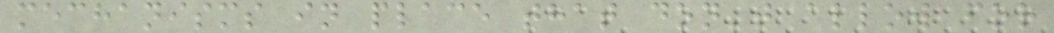mechanisms in place that don't allow for
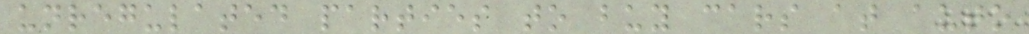unregulated parties to buy cars at auto
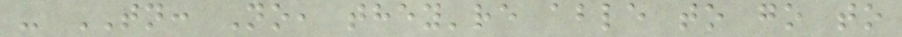- TN: No, they're able to go to
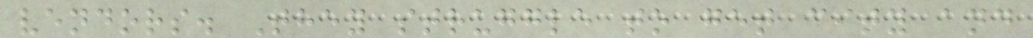vendors. They struggle to get city and
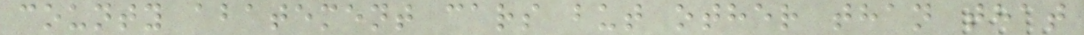county abatement cars but other than that
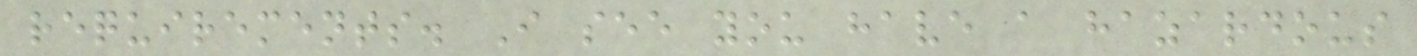requirements. I see you have a hazardous
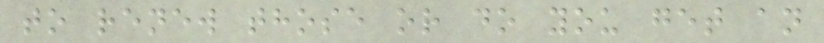to renew those or do you get an
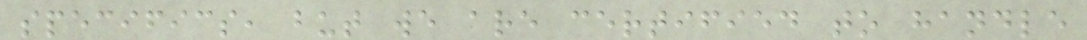specifics, but we are certified to handle
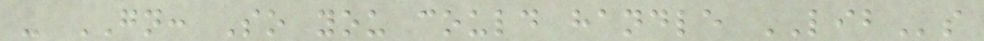- GN: So you could handle LIBs
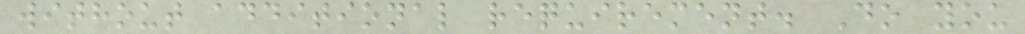without additional requirement. Do you
